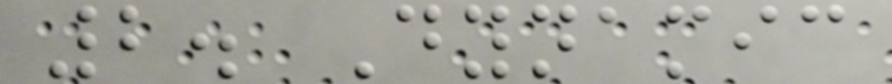2. Dynamic
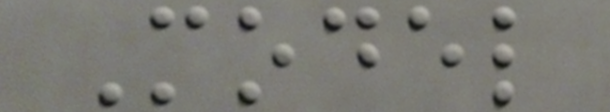Model
